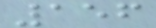156
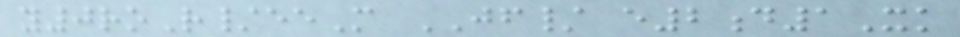y0roR/eeM JF/ e2d1Xk
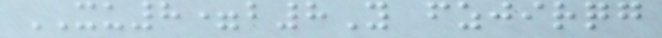XU8=b8Y fzjirqg
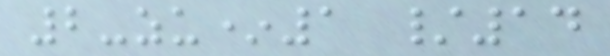2-zu*1 /14
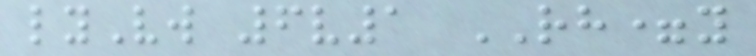lyVw 6v1 RH=y
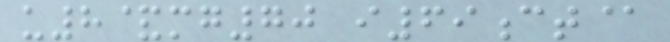u8&mg70 i69ct@
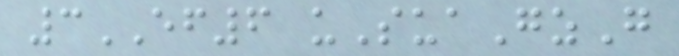3EF6 uSuaGzG
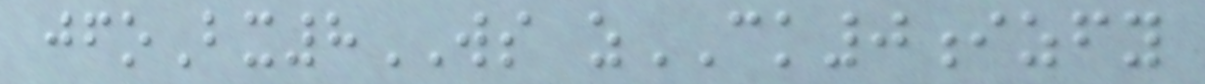jfoBx8WS zCK0izfy
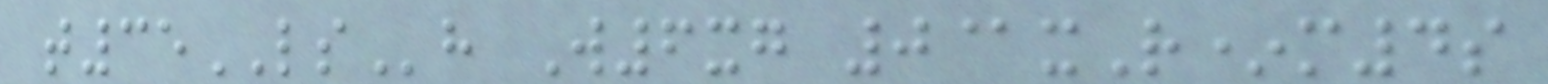t35LSh W6xg 0@xR*m4s
